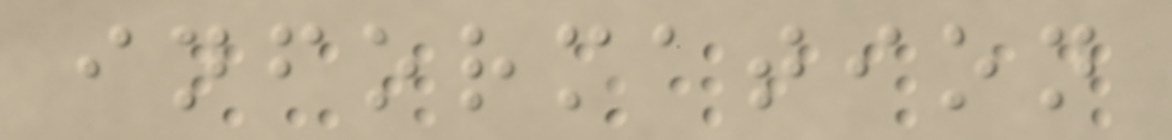information
